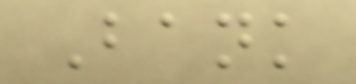Bank
